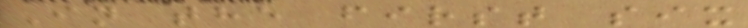In the first six
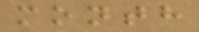month
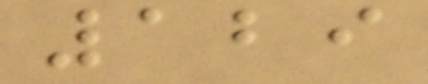129
